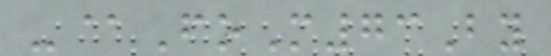-@FoM73By
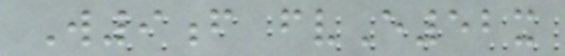W9f fvE52x
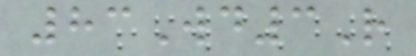83Wd3R
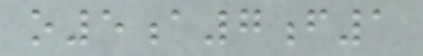o5a7f1
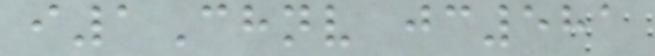i1Chnv jc581
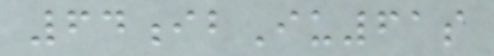64ibIu61s
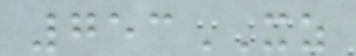753XZ
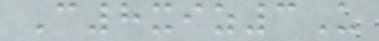C8xiz3U
